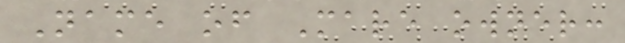Name of Mare owner:
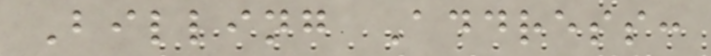Billing Address:
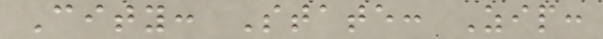City: State: Zip:
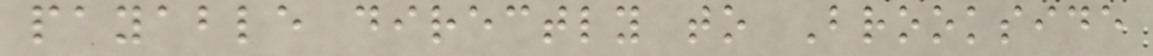payable directly to Brookside
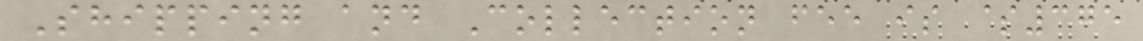Shipping and Collection fee is $375
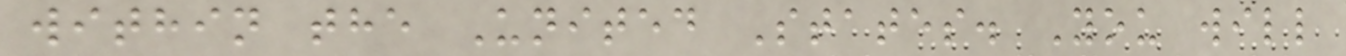within the United States. You will
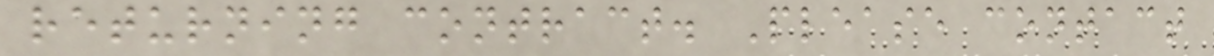returning contract. Please contact
